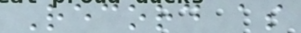Record as
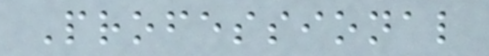Professional
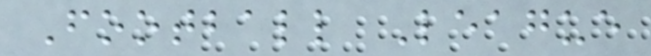Football League
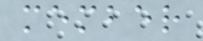member
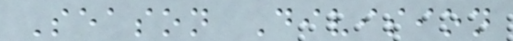Season Division
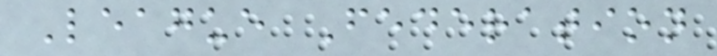League Federation
